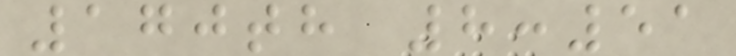170th 8:51
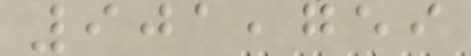901,759
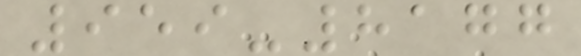959-8177
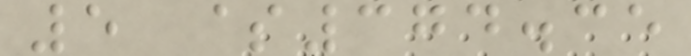5 $374.35
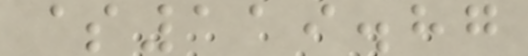$119.87
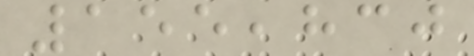155,830
